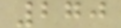270
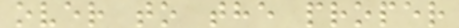over to the proper
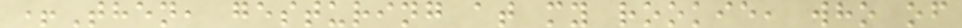+Then, gesturing at my rookie, who of
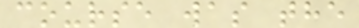course was the
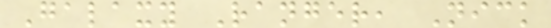Galaxy Ranger, Nick
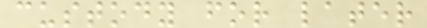custody for later
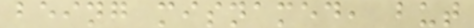being misnamed, but
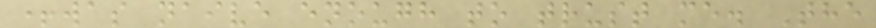+was naive enough to trust me. The
